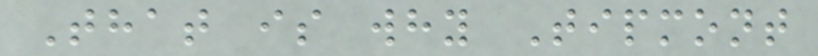That is why Tipmont
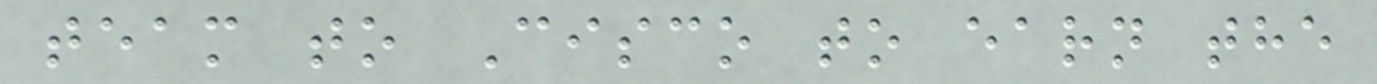team to Cisco to earn the
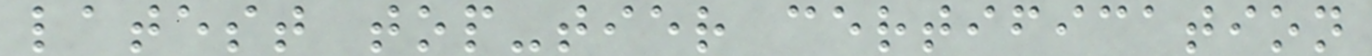latest top-tier certification
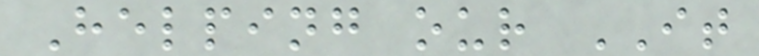Helping our IT
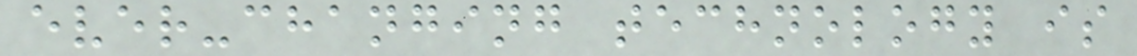ever-changing technology is
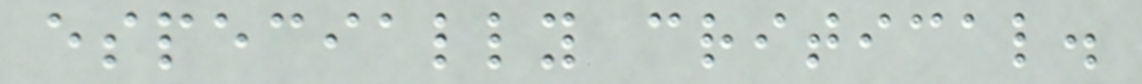especially critical.
